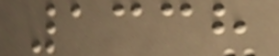1338
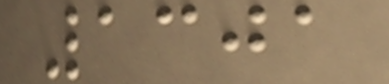1301
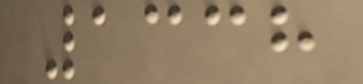1338
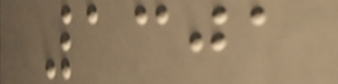1301
